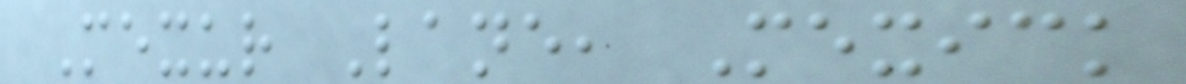Mexur Lane, Mexick
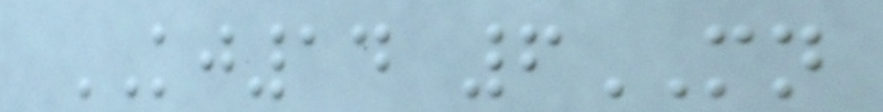KJ14 6MN
